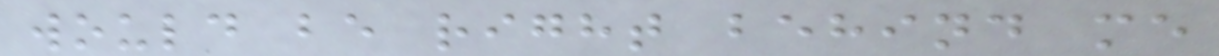would be right behind me
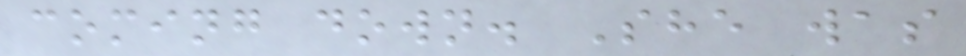coming down. She was
